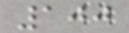100
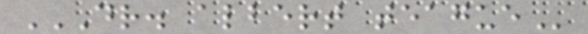DR. ALBERT TEAGUE
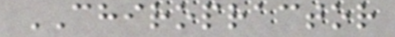CHIROPRACTOR
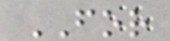FOR
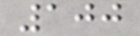100
